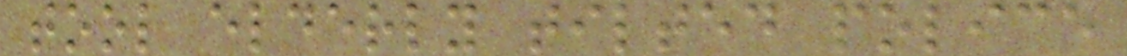tool elderly tilted police
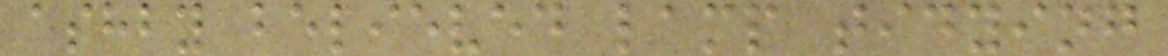ashby believed lamp tidying
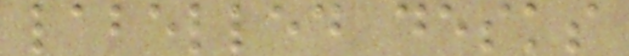labelled desks
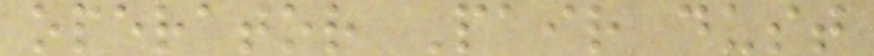operator Pair dust
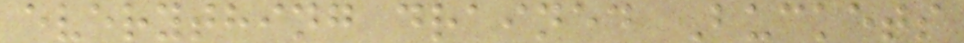everything drained Buckets
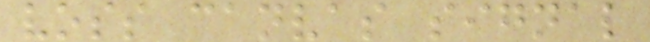voss canvas signal
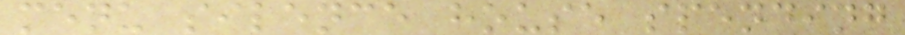menu silence house spending
